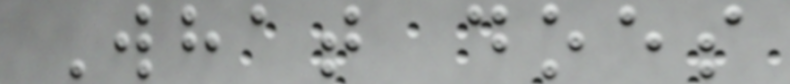What does
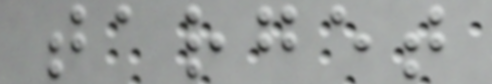target
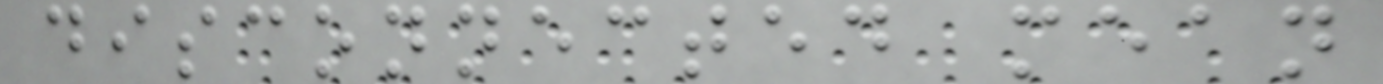disconnected mean
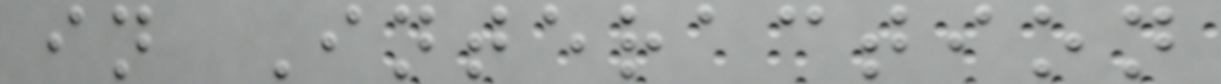in Interaction
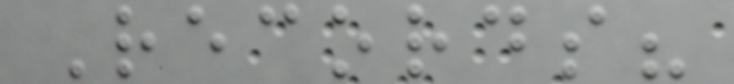Records?
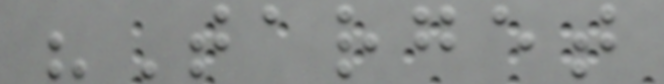"Target
